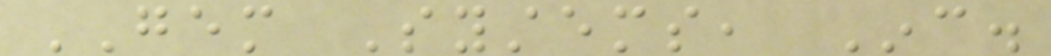GEM Systems, Inc.
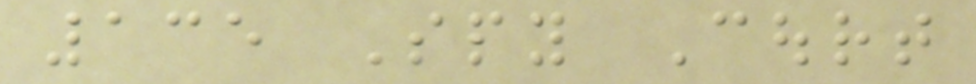135 Spy Court
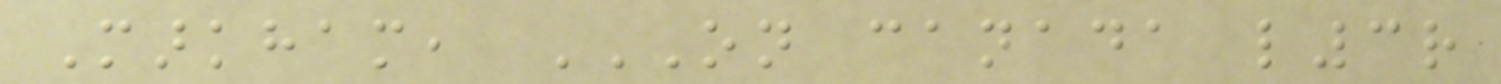Markham, ON CANADA L3R
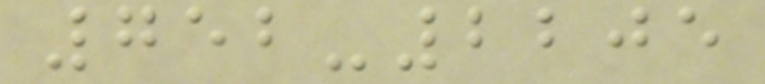752-2205
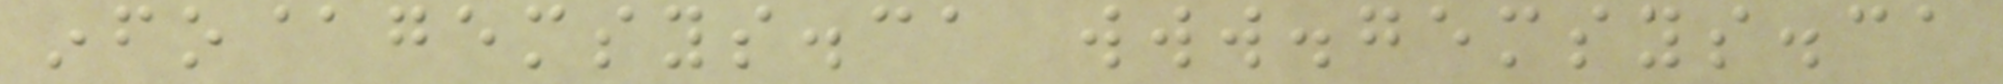info@gemsys.ca www.gemsys.ca
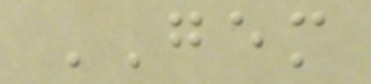GEM
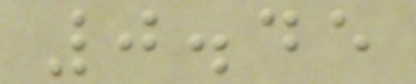0.45
